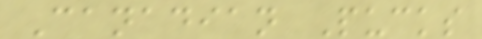Canadian Pucks
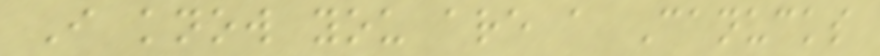I know you are a Canucks
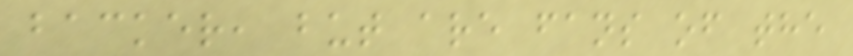backer, but are fans of the
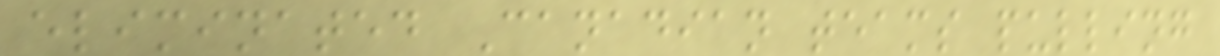eliminated Canadian teams pulling
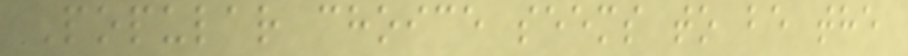Popular choice seems to be the
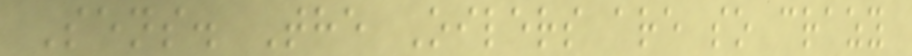Sens. The Oilers are so crazy
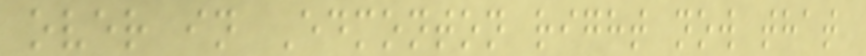over in Edmonton right now that
